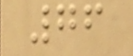76
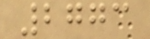2773
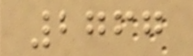2767
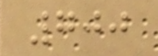700
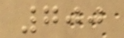700
